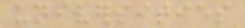universities
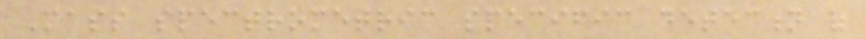Mass spectrometric specific detection of
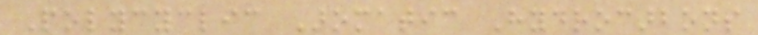Polycyclic Aromatic Hydrocarbons
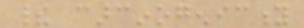their carcinogenicity
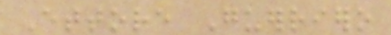Ettore Guerriero
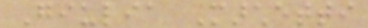Giulia Marchetti
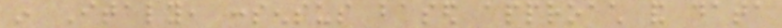in Italy, consensus based approach and data
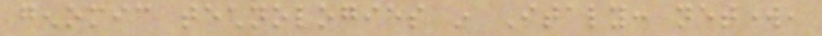genomic technologies in Italy: network,
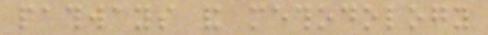pathways and methodology
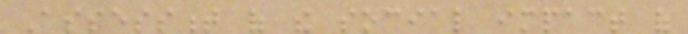Assessment of the social impact of
